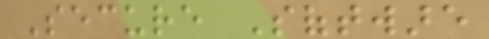Secure Software
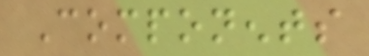Components
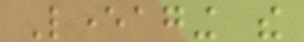Leveraging the
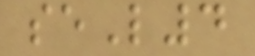seL4
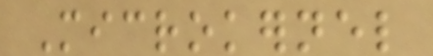Microkernel
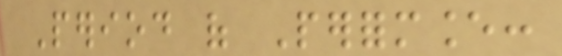Period of Performance:
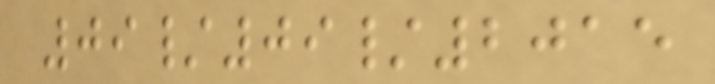09/09/2015
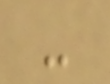-
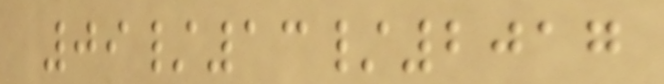09/13/2017
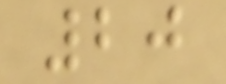20
